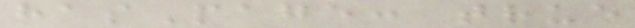hasPage: true
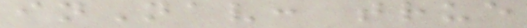inNav: true
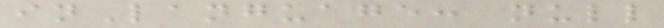inLanguage: null
